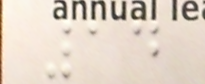14
